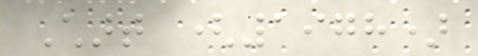Chart (1978)
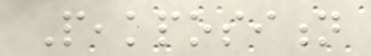Peakposition
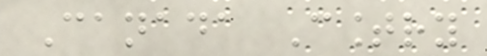Canada Country
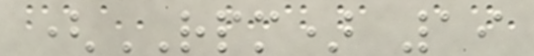(RPM) 19
